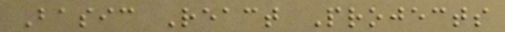Basic React Projects
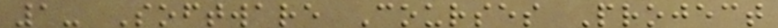1- Software Courses Project
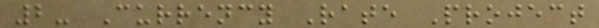2- Currency Rate Project
